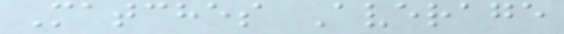Matches Average
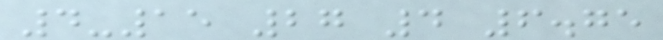4-15 27 4 6.75
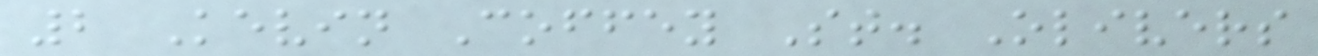2 Kevin Coffey St. Olivers
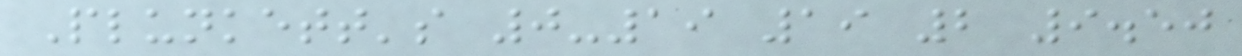Plunkett's 0-19 19 2 9.50
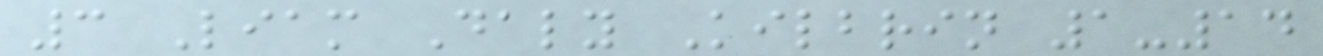3 Liam Daly Kilbrin 1-14
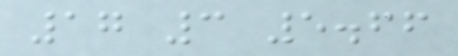17 3 5.66
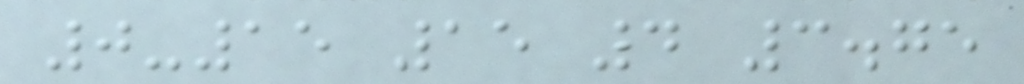0-15 15 4 3.75
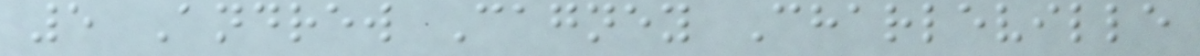5 Andrew Cagney Charleville
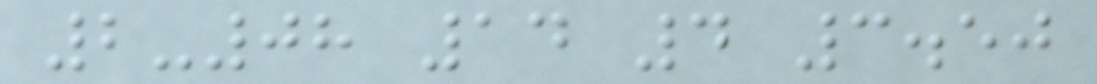2-08 14 4 3.50
